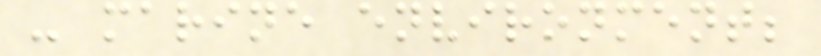- marine environment;
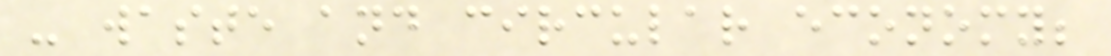- waste and circular economy;
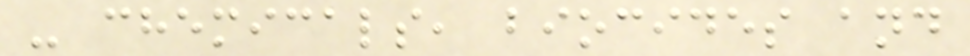- chemicals, biocides and
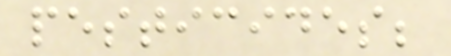pesticides;
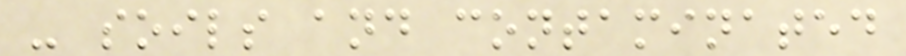- soils and contaminated
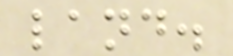land.
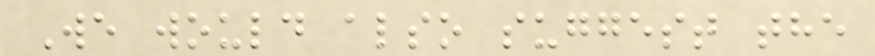We would also suggest the
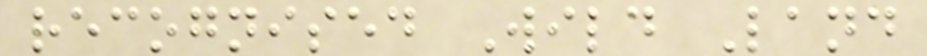recognised Wild Land
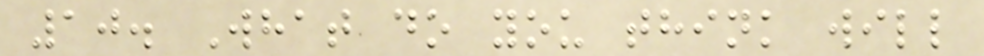10. What do you think will
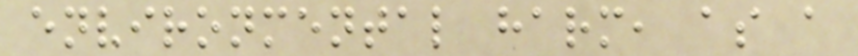environmental harm, as a
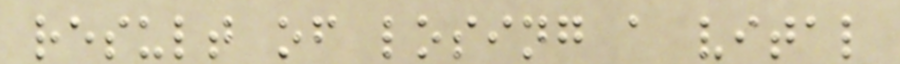result of losing a vital
